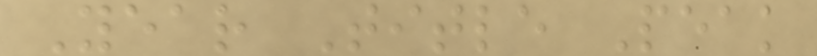Year Title Peak
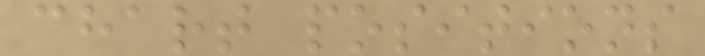chart positions
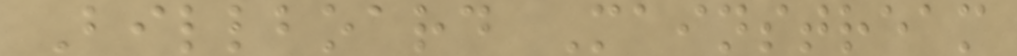Billboard Mainstream
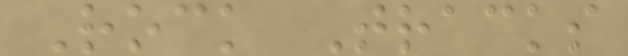Rock Tracks
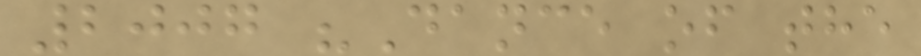2007 "Dance of the
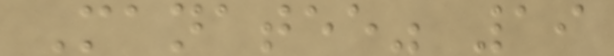Manatee" 19
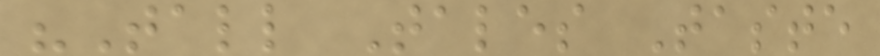"Tall Tales Taste
